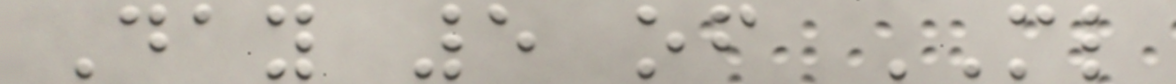Day 5 of ML
